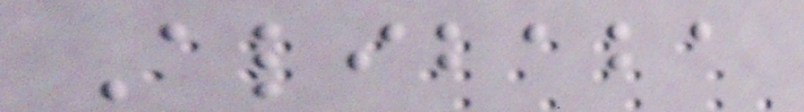Alibaba
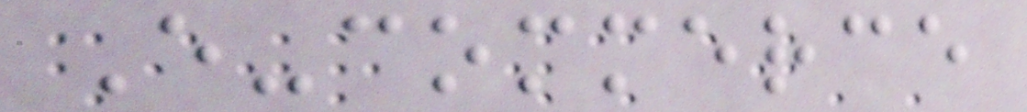E-commerce
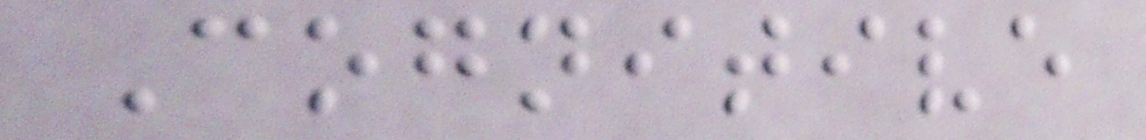Cognitive
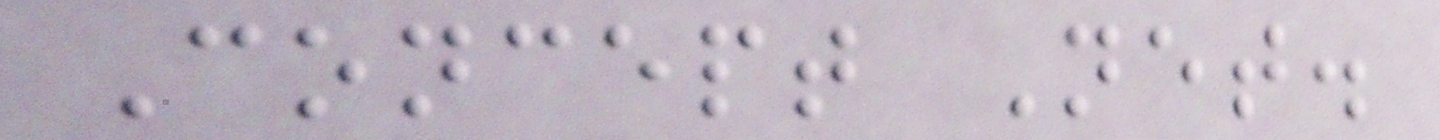Concept Net.
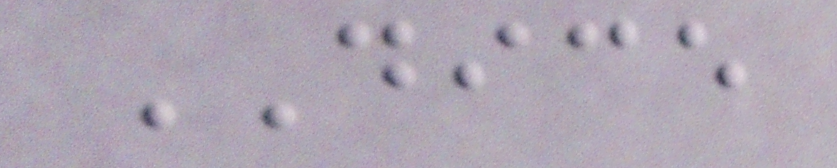DICE
